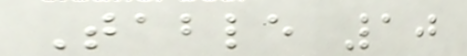Table 10
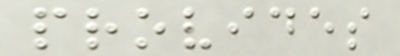provides
